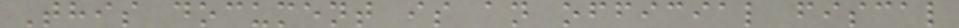This document is an official fiscal
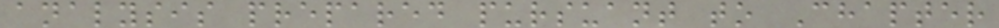analysis prepared pursuant to Chapter
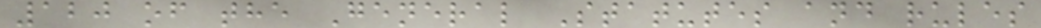120 of the General Statutes and rules
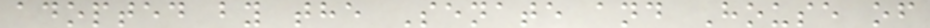adopted by the Senate and House of
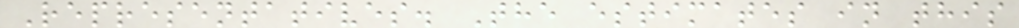Representatives. The estimates in this
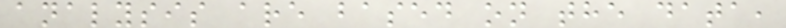analysis are based on the data,
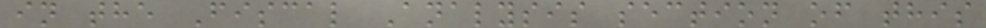in the Fiscal Analysis section of this
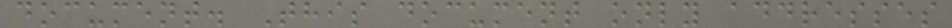document. This document only addresses
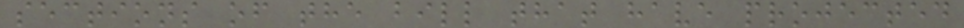sections of the bill that have projected
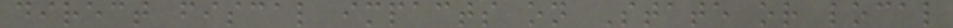direct fiscal impacts on State or local
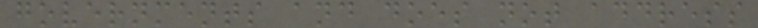governments and does not address
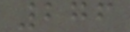276
